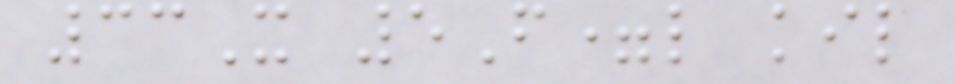33X 5F=l kil
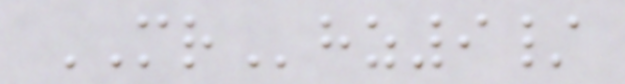MRhz9/
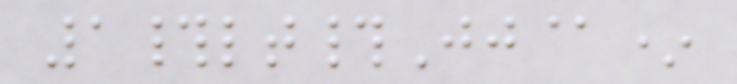1#lt#Jj@*
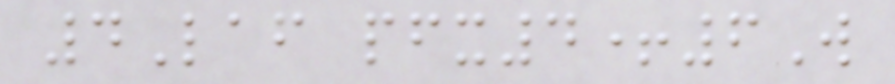4Laf pfx4+6W
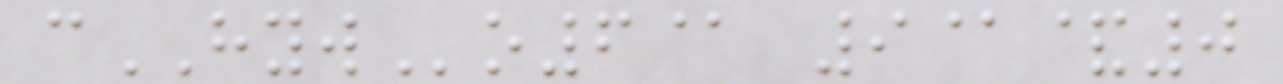cHYWo6@ 9@&0
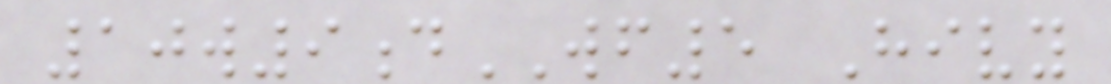10w9dWF5 Hivy
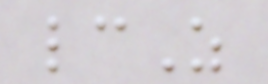lcZ
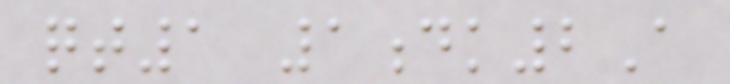qt1 1dk2A
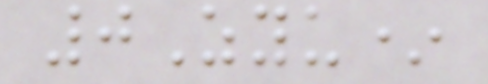0Zyu*
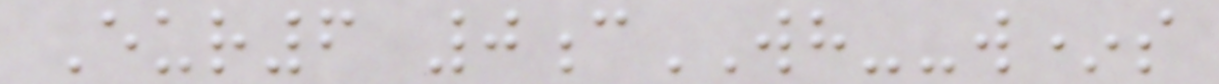Eur6 0cWH--w*s
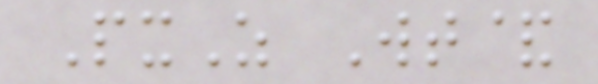PxZ Wt&
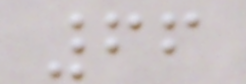66
